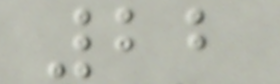22
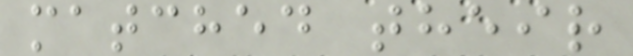matched their
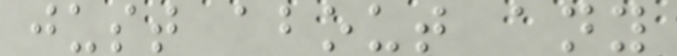just about any
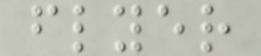flyer
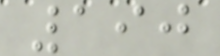190
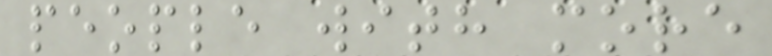people with more
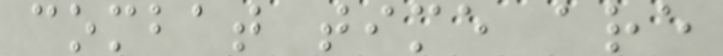combat time are
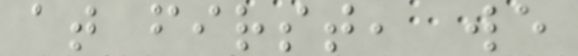at first, we
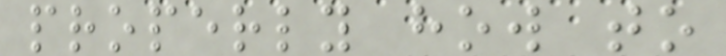properly how to
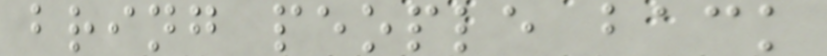bring people back
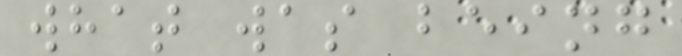what was being
